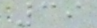39
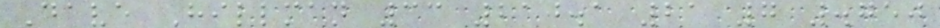Dave Hillman 33 210.1 21 7 .750
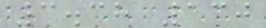3.38 130
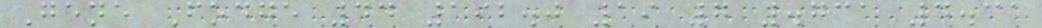Gene Fodge 44 192.0 19 7 .731 4.31
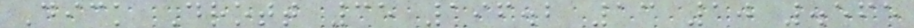Dick Drott 35 196.2 13 10 .565
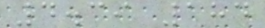4.39 184
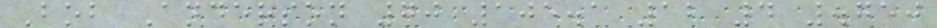Bob Anderson 70 105.1 12 4 .750
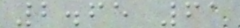2.65 61
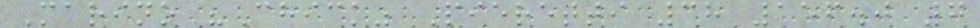Marino "Chick" Pieretti 38 156.0 7
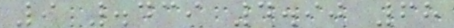9 .439 4.90 68
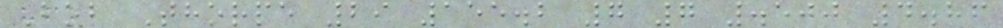Bob Thorpe 29 155.2 7 7 .500 4.86
